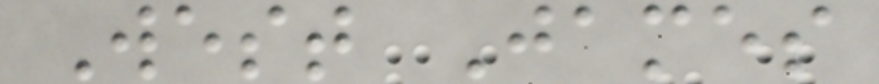West James
